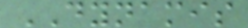DYNAMIS
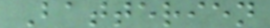Batterien
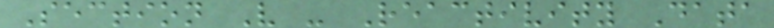Section V - Reactivity Data
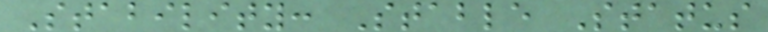Stability: Stable Status
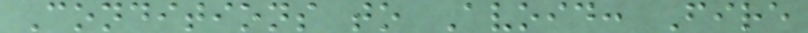Conditions to Avoid: Fire
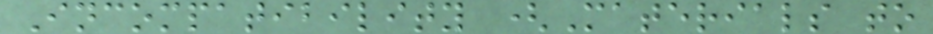Incompatibility (Materials to
